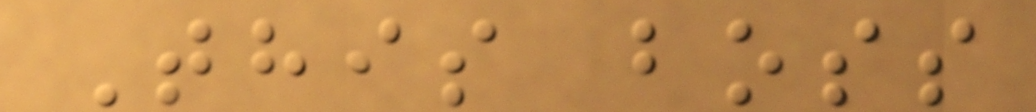This boss
